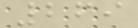269
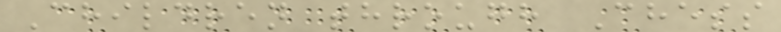Children through Chess
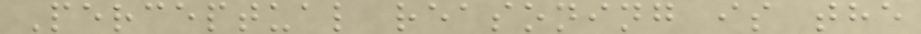Perceptual reasoning is the
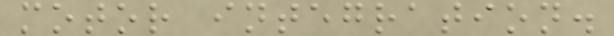motor integration.
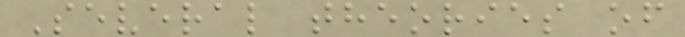Several theories of
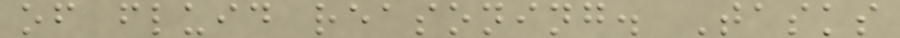of fluid reasoning. Tasks
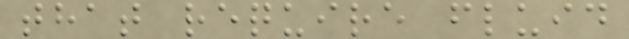that require fluid
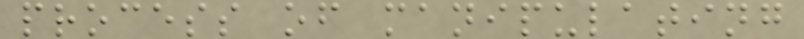process of manipulating
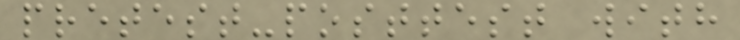pretest-posttest with
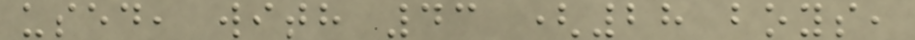used, with 43 (28 boys,
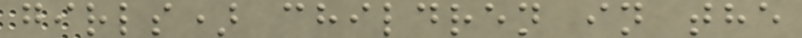girls) children in the
